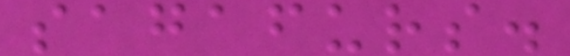sagafurs.
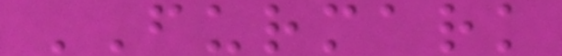FURMARK
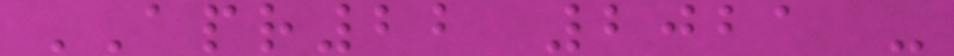APR22 2021 -
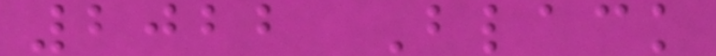2022 Black
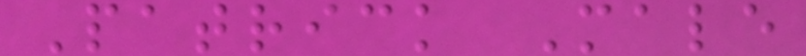Patrick Male
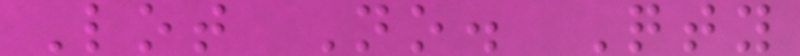Lot No. Qty
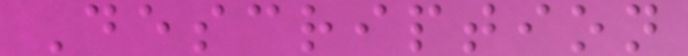Description
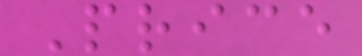Price
